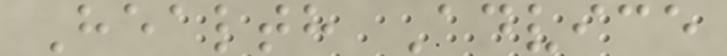Health Advice
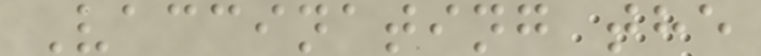Vaccinating the
